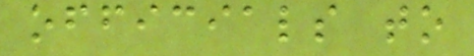officials to
